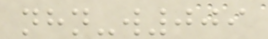nhn-w009
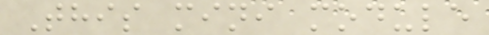This mini module
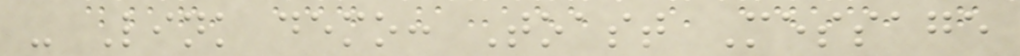- Link demo: Toast Message
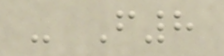- F8
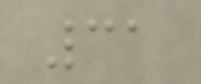31
